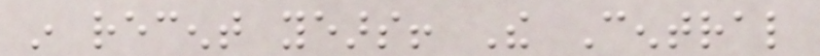in recent years! The Central
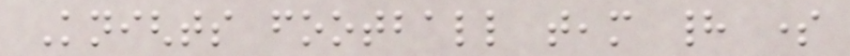Knights football team had some
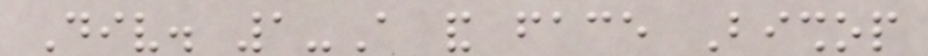Div. 1-A and face Bishop
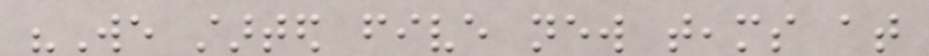"We started five new teams at
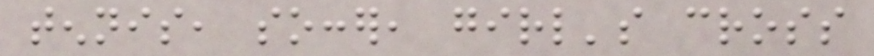tennis, soccer, girl's cross
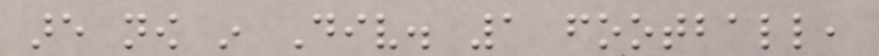are now in Div. 1 football,
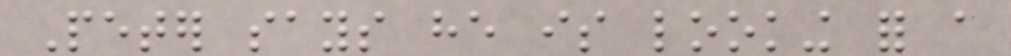Peter says he is looking for a
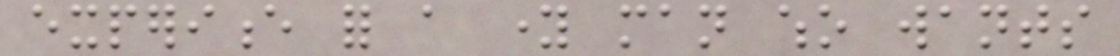experience for a young man who wants
